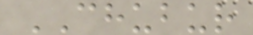CHUBUR
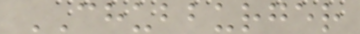CHUBBURGER
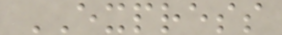EXPRESS
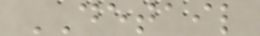DETAIL
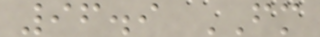96.9 FM
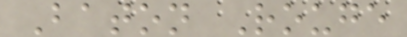Baton Rouge
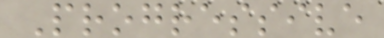Progressive
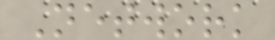Network
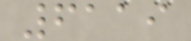6119
